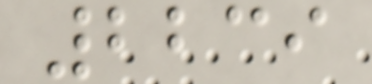2239
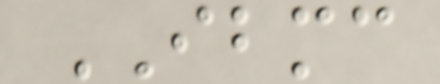IBMC
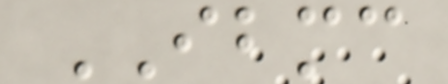IBMC
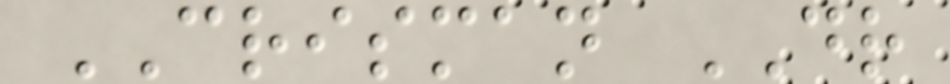CRISMAN DR
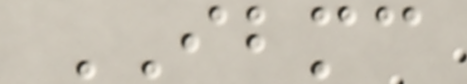IBMC
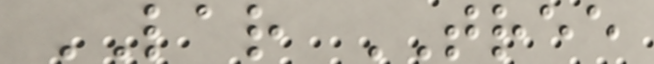LAR TREE
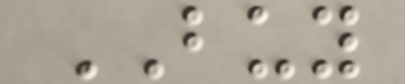BUY
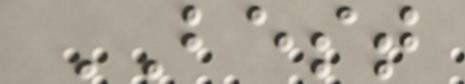BEST
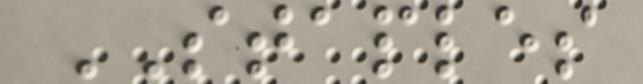STAPLES
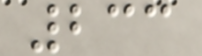233
